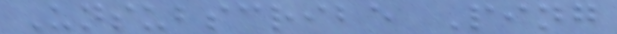Unsubscribe Ping
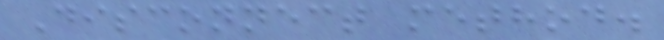Disconnect method.
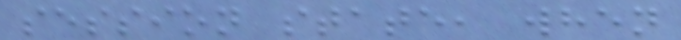session state, when
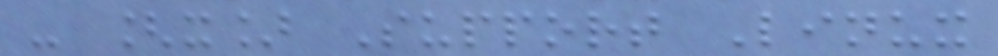- [x] Support Linux
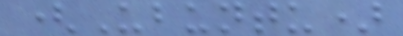(Ubuntu)
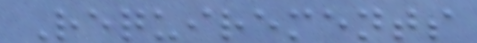Requirements
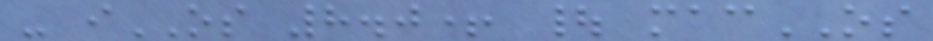- iOS 8.0+ | macOS
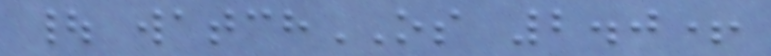| watchOS 2.0+
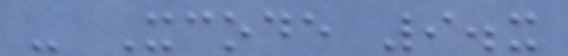- Xcode 9.x
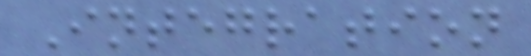Integration
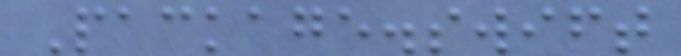Package.swift
